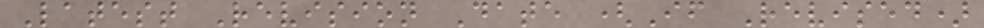Latest Revision Date (If Revised)
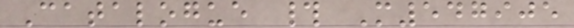Catalogue # M547905
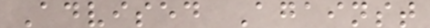Advised Against
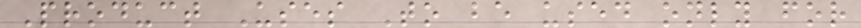Product Uses To be used only for
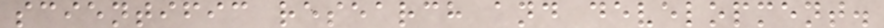scientific research and development.
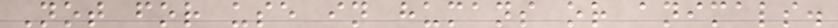Not for use in humans or animals.
